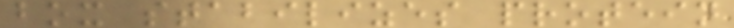box stabilizes protein
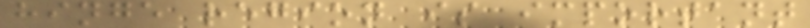hinge region is important
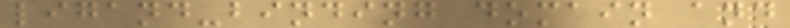ligand-binding domain and
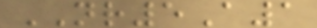NR5A1
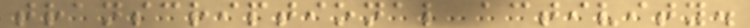transcriptional activity.
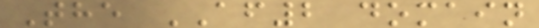The AF2 domain
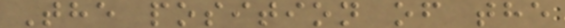The position of the
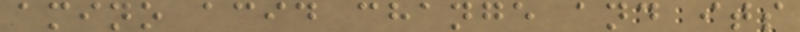amino acid change and its
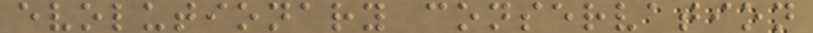evolutionary conservation
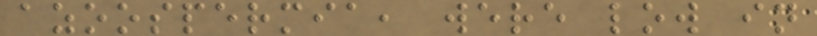azoospermia, were low in
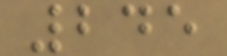245
